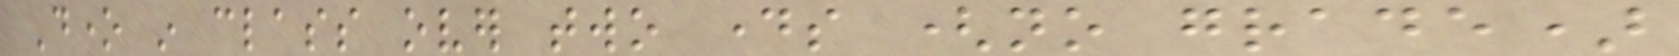Done in class over two days (no grade)
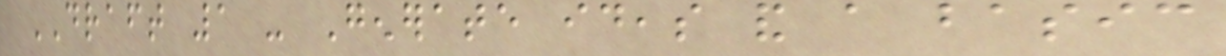DRAFT 1 - Generate ideas and a basic
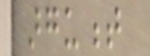argument
